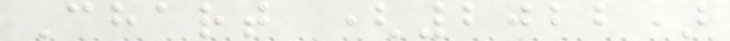Chart (2022)
